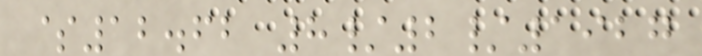$12.62 8/2/1927
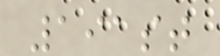191st
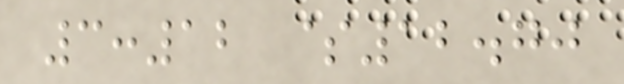3:12 $12.70
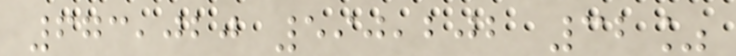673,020 590,202 32%
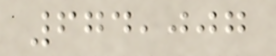674,007
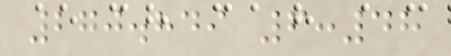270.849 6:48
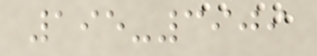195-3909
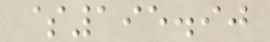$195.90
